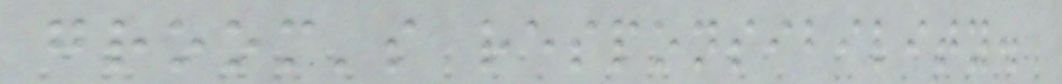groom's responsibility.
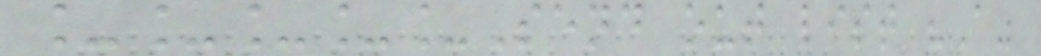_____Send out list "A"
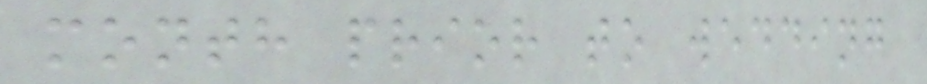month prior to wedding
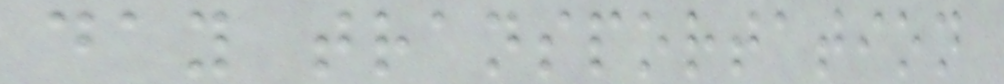day transportation
